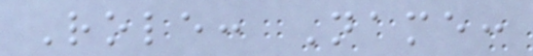Role: Name:
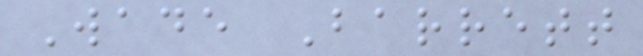Wade Barrett
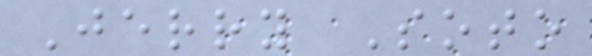Jerry Soto
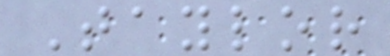Taylor
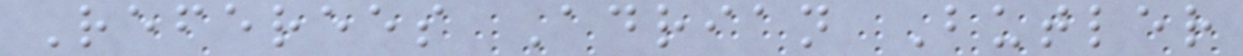Referees Adrian Butler
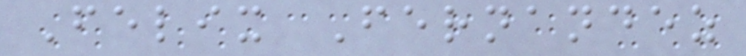Felix Fernandez
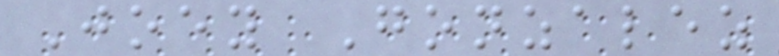Joey Gonzalez
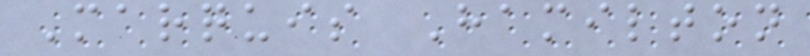Marquis Hamilton
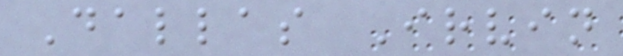Dallas Irvin
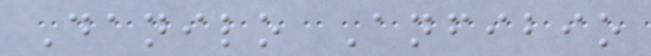Danilo Anfibio
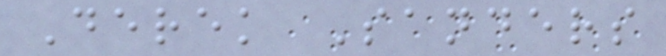Derek Sanders
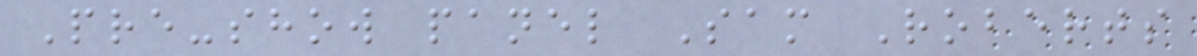Pre-show panel Sam Roberts
